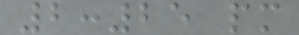2:25 pm
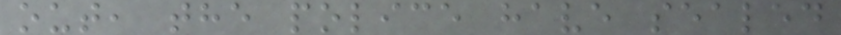out, the police have sealed
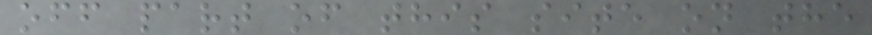off part of this site on the
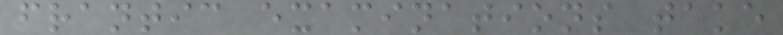frantic examinations take
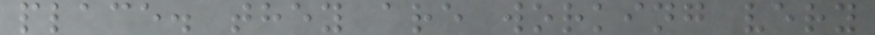place. they are working very
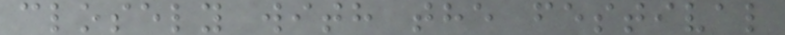closely with the festival
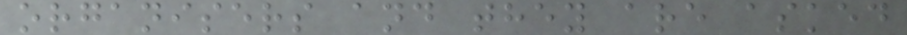organisers and they are asked
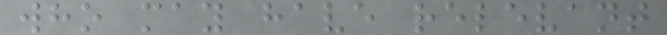who may have relevant
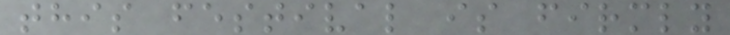this festival is firmly
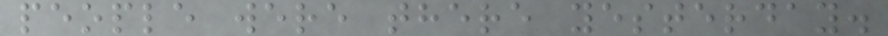people were there yesterday.
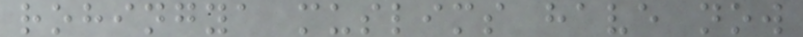rohingya muslims have now
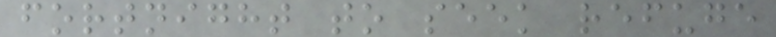fortnight to seek refuge
